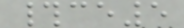#ce5
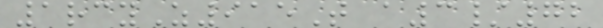1rcyZ915T a3/72
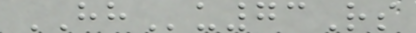HHu73Rs
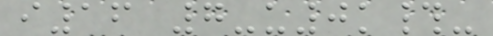i16 7-u0k#-
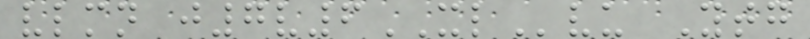vlmn j7v6XLvu Ytg
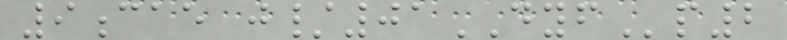9cae j/01DYFp2
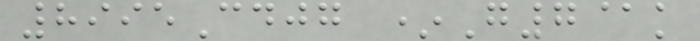8995Cdjg *G7@k
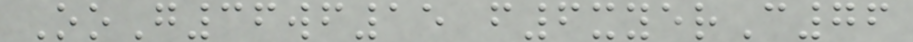OoG36wf15 f6xyerC76
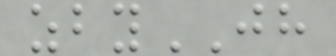zbyJH
